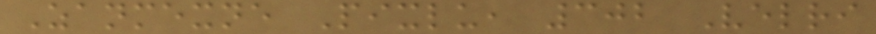Zanmexne Pixlu, 302 Velri
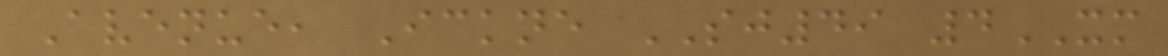Avenue, Ickne SJ49 4XM
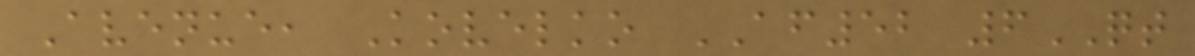Avenue, Kovelko AF52 6QT
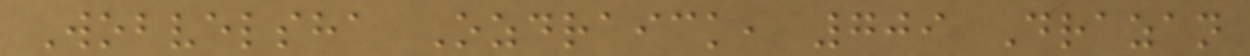Wobvelsha Ozdraick, 709 Drazan
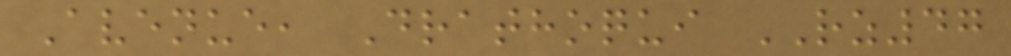Avenue, Drathoqui RZ47
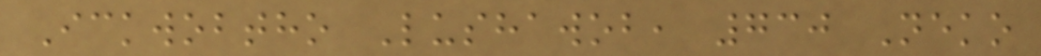Ickwobtho Lushawob, 730 Neko
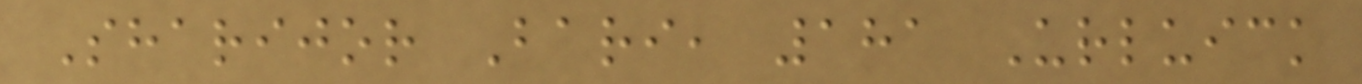Sharijor Bari, 181 Urluick
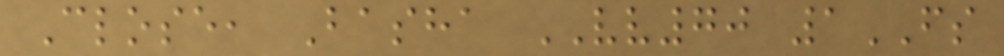Close, Basha VV70 1FS
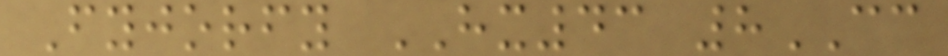Fyjorfy HX43 8CC
